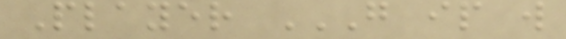Player G IP W
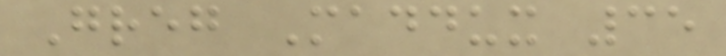Greg Maddux 35
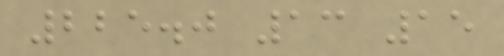225.0 13 15
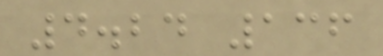4.24 136
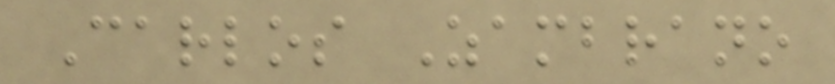Carlos Zambrano
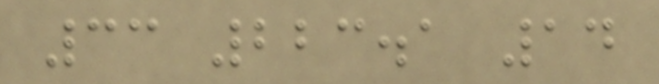33 223.1 14
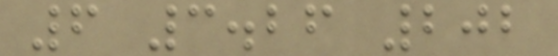6 3.26 202
